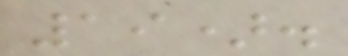19).
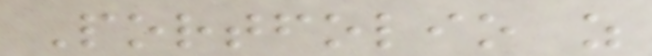Portfolio as
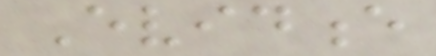Evidence
